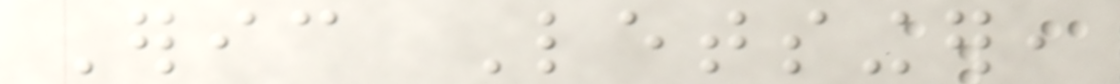Eric Letsinger,
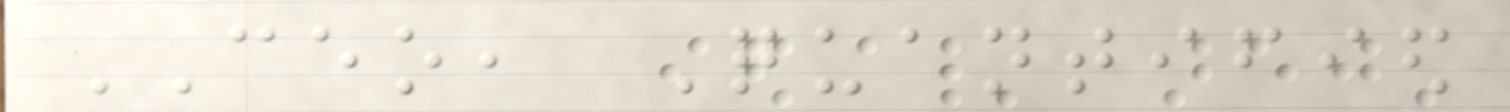CEO, Quantified
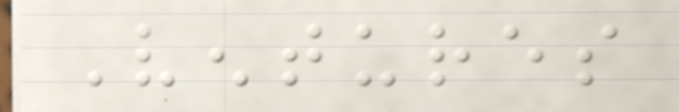Ventures
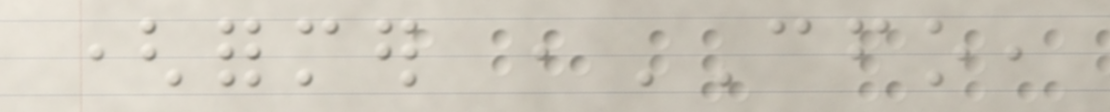(former ,CFO,
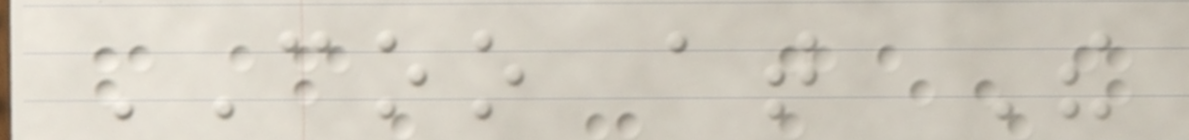COO at The
